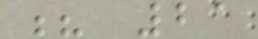? 21
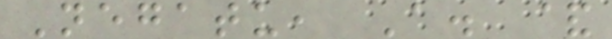Negatu, A. &
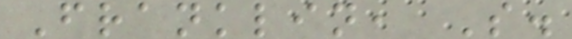Franklin, S.
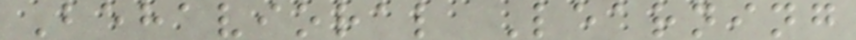Behavioral Learning
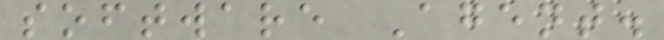software Agent.
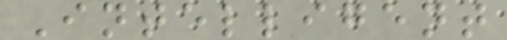Intelligent
